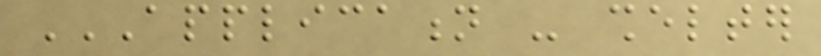APPLICATION - SHELTER
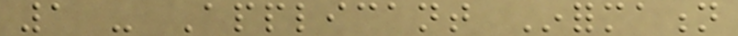1 - Applicant Information
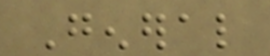General
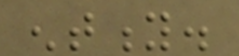entity.
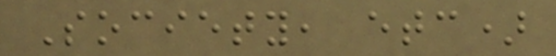Society, etc)
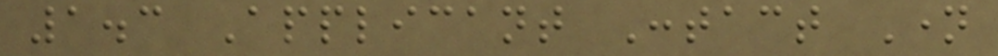1.3 Applicant Contact Name
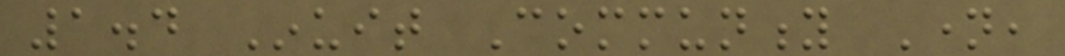1.4 Inuit Community Name,
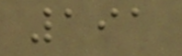191
